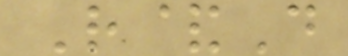R&D
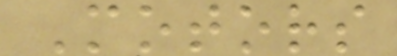Motors
